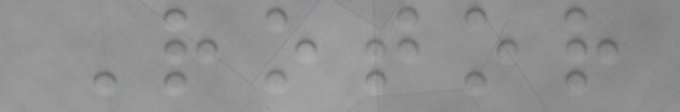Rotor
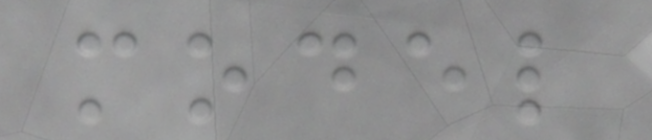model
